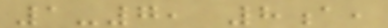1-7, 8a,
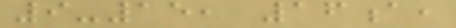9-15, 16a,
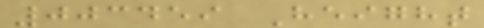003459 Height
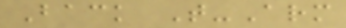Back T-Arm
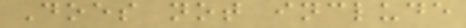Does not include
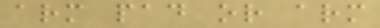arm pad or arm
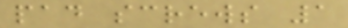pad screws 1
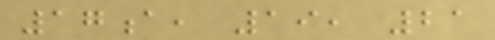17a, 19, 21
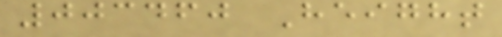003460 Height
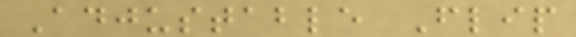Adjustable Flip
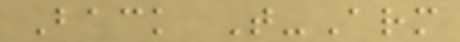Back T-Arm
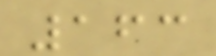163
